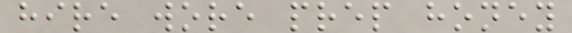hire wore prep honey
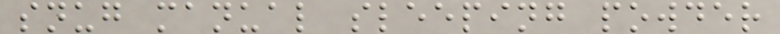snug manual sleeping powder
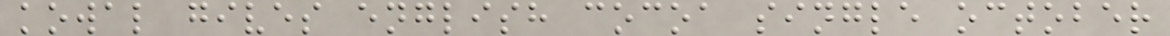kowal gives english cocoa single october
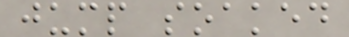jump soaked
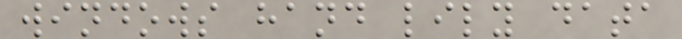windows hand lily data
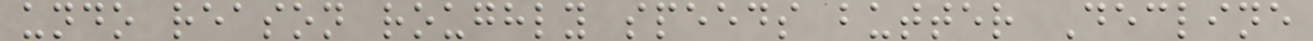undo reason roughly speeds butter Decline
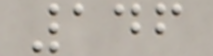146
